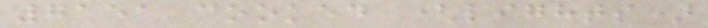7151 cooked (lights)
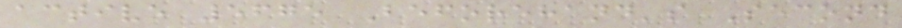active 5675 Beforehand's Second
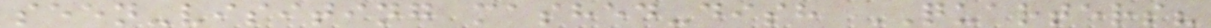seen-visiting mashed-dish QUARTERS?
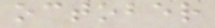october
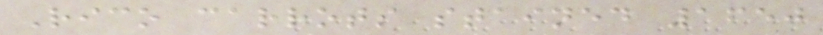Rico carrots stained 1650
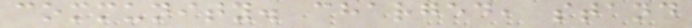community. charged, stand
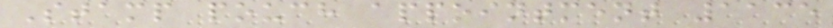Stamp pouch appointment 1135
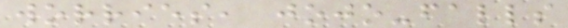worries, jojo-falls
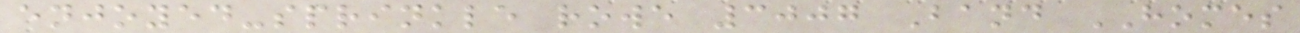enjoyed-sprinkle rowe 3007 Band HOMES
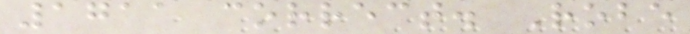1711 correct. Robe
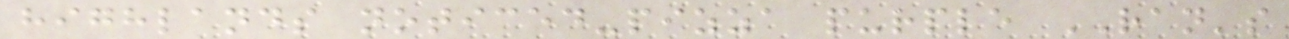highlands noticed-pizza purple RAN's
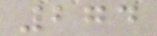274
